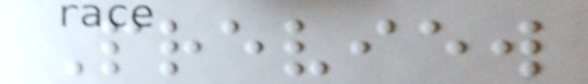Preview
